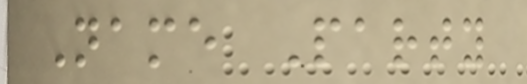Name Party
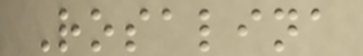Rosalina
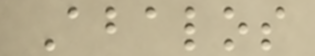Abalos
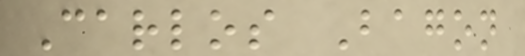Carlos Bagon
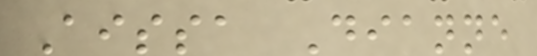Aissa Dianne
